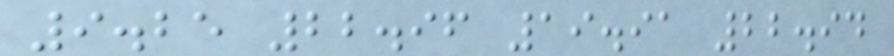9.25 22.96 19.91 22.94
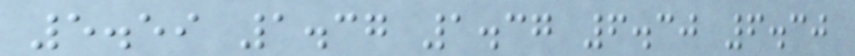5.59 1.37 1.37 6.30 6.30
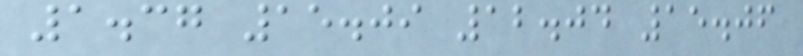1.37 15.09 12.04 15.06
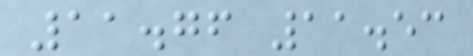11.76 11.53
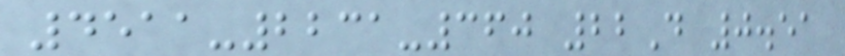4511-2231-360 22D 0.51
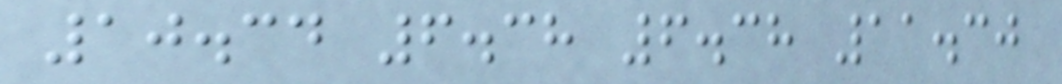10.34 6.38 6.38 11.30
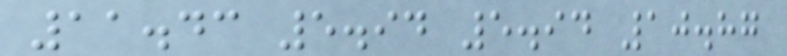11.43 5.94 5.94 10.87
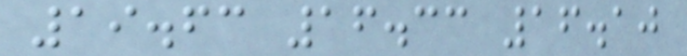19.63 16.33 16.10
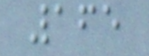165
